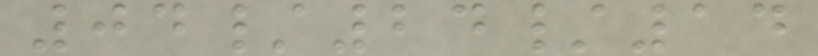04/24/14
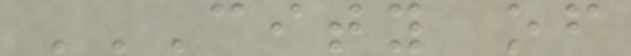CITY OF
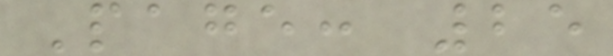Page: 25
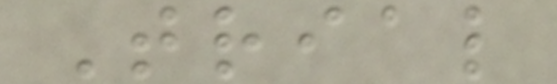Trial
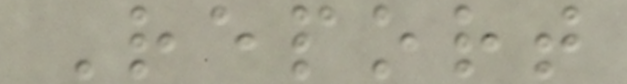Report
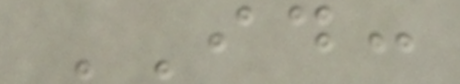ID:
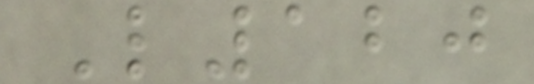L120
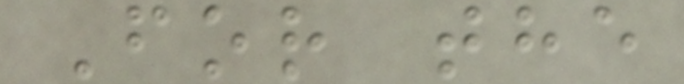For the
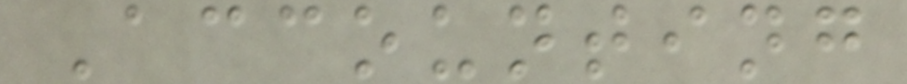Accounting
